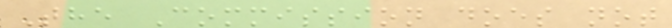The Commission does not
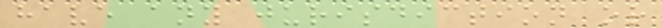have any jurisdiction or
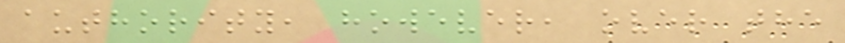authority, however, over the
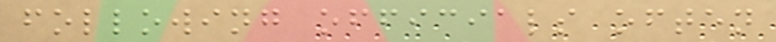following officials often
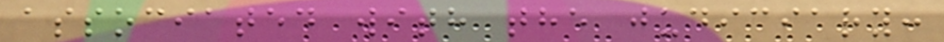associated with the judiciary:
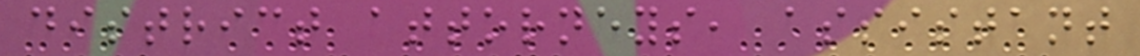district attorneys, assistant
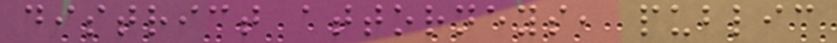district attorneys, public
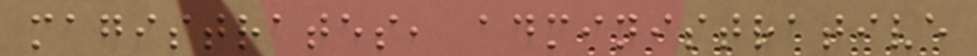magistrates, administrative
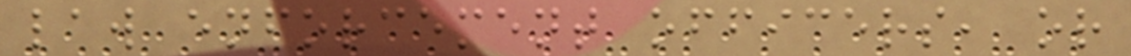law enforcement officers, or
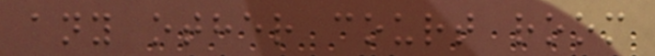any other court room
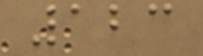123
